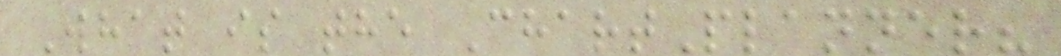What is the ChartPlanner?
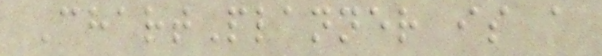ChartPlanner is a
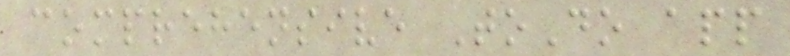comprehensive ToDo app
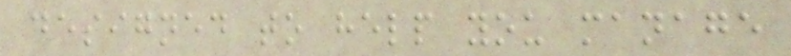designed to help you manage
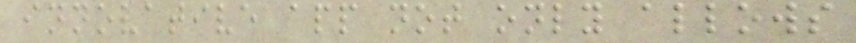innovative app not only allows
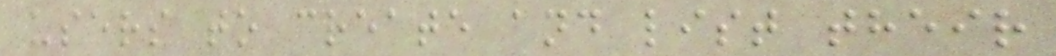users to create and list their
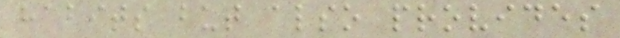habits but also provides
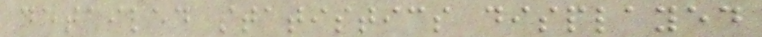detailed statistics displayed
